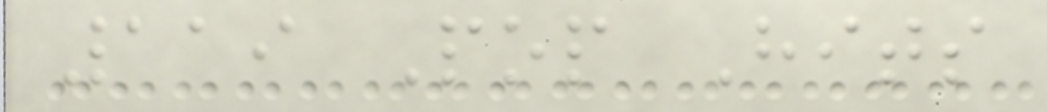119 Pop Hits
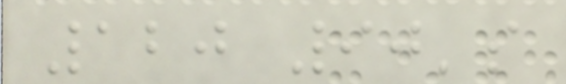120 90's
